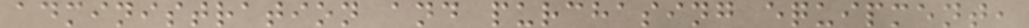administration and purchasing equipment,
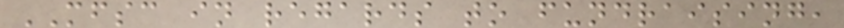MFSC in regards to fundraising,
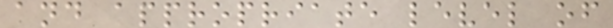and appropriate level of
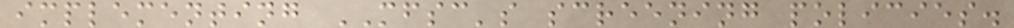implementing MFSC's screening policies.
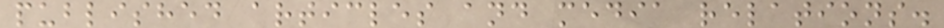published articles and media relations.
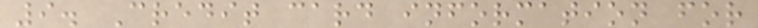9. Credit card information for
